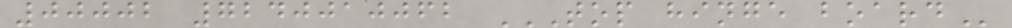00002 7240010062 TOP HINGE BOARD
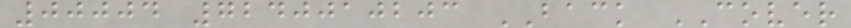00004 7240010203 BACK COVER
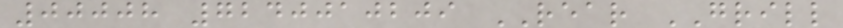00008 7240010209 REAR GRILL
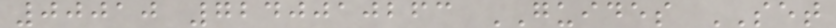00010 7240010263 GUIDES SET
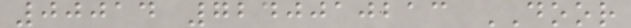00014 7240010213 DOOR
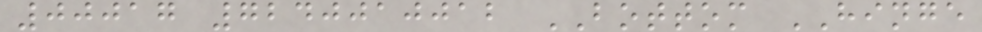00017 7240010012 BOTTOM HINGE
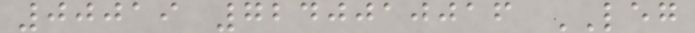00019 7240010016 LEG
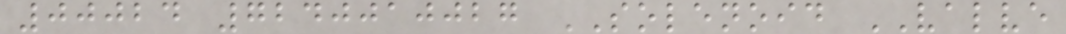00024 7240010027 SOLENOID VALVE
